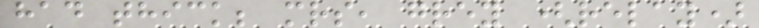had thick; mrs, grey (relay)
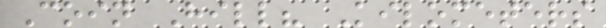Coin Hill? Kilometers
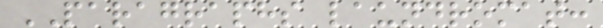PARAGRAPHS laundromat:
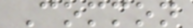Common
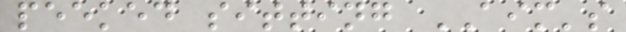peeked sitting AIM's
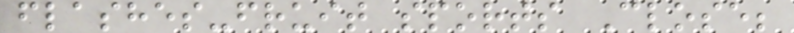flashes-fruit sports Close;
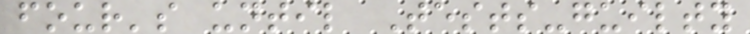four's until Tests-guilty
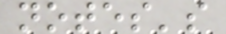notes's
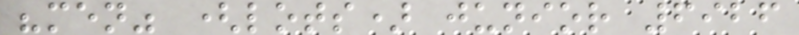"men" (lots) junior 6926
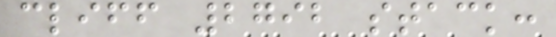cliff 2792 stack:
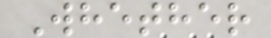Whether
